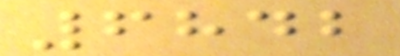6842
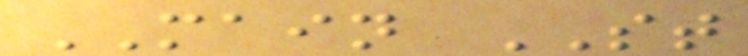MAIN ST
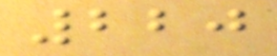220
